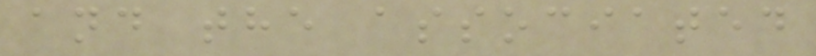and the associated
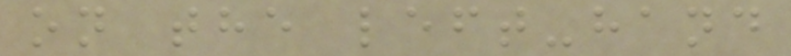on the left-hand
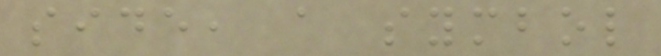side, a symbol
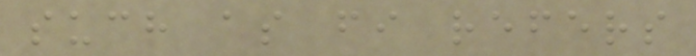such as fi refers
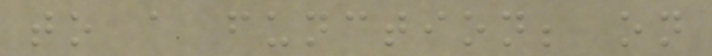to a function; on
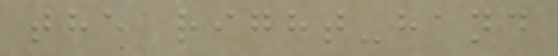the right-hand
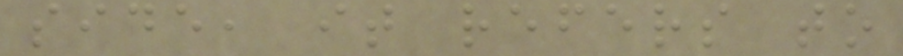side, it refers to
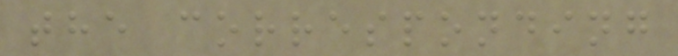the corresponding
